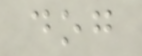dog
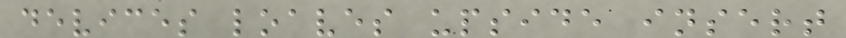devices loaves upside insert
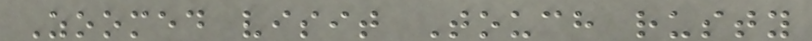Zoomed visit Touch rusty
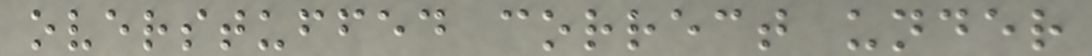overstuffed correct under
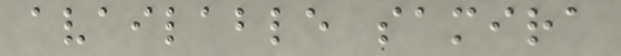available samira
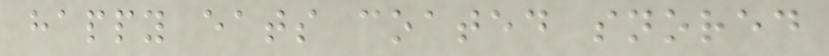happy eats coated snored
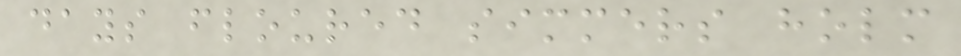days floured simmers holm
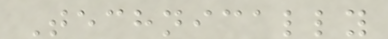Technically
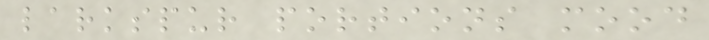larkspur portions mood
